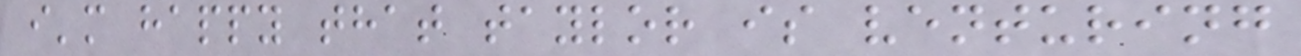i'm happy that taylor is venturing
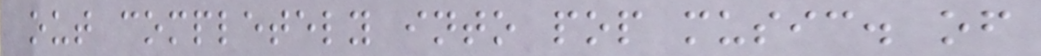out completely into pop music. of
